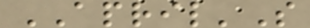APRIL'S
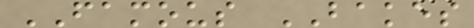FAMOUS BAKES
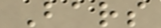Bars
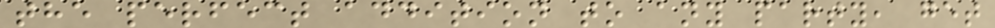the perfect addition to any party, get
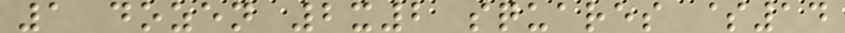1 dozen 2x2 squares $14
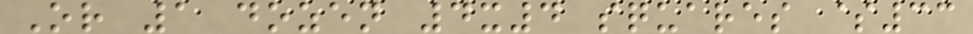Or 1 dozen 4x4 squares $33
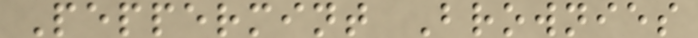Peppermint Brownies
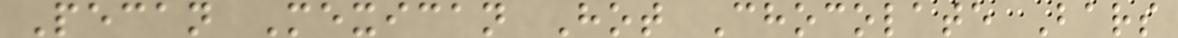Pecan Mexican Hot Chocolate Bars
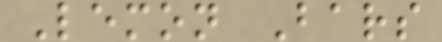Lemon Bars
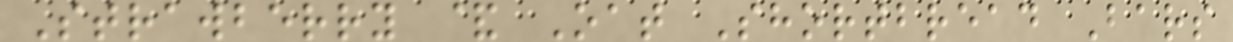Strawberry & Oat Shortbread Bars
